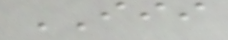III
